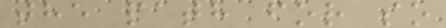the path for so
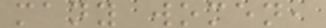many women,
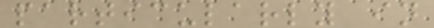particularly in
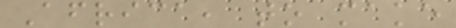Africa, to make
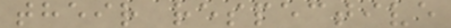their respective
